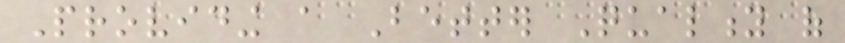Providing a Better Quality of
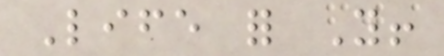Life for You!
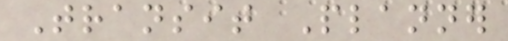Transit Planner
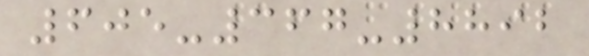605-367-8892
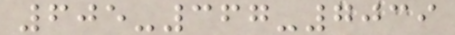605-367-7039
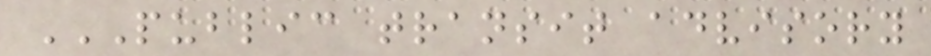PUBLIC TRANSIT ADVISORY
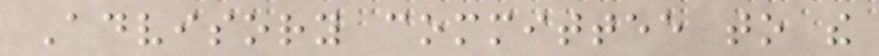Advisory committee to the
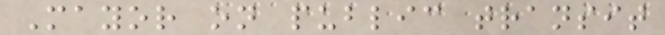Mayor on public transit
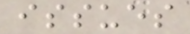issues
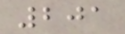201
